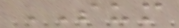SUM
